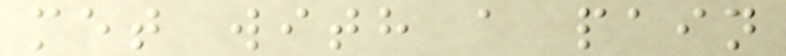met with a pain
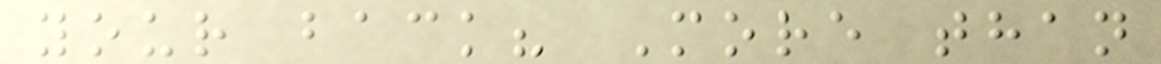your back? More than
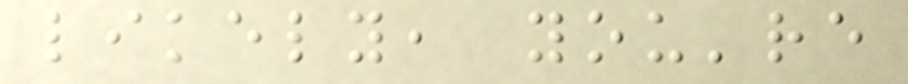likely, you're
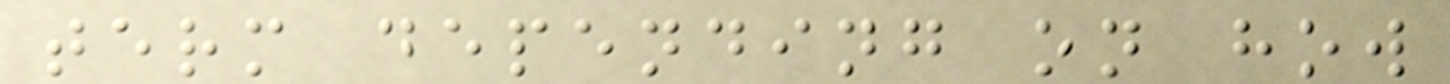term depending on how
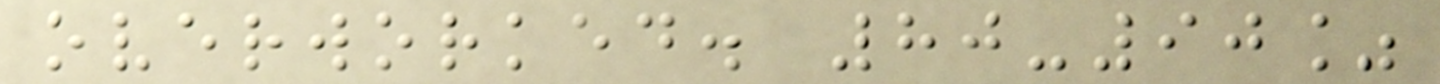overworked. 80-90%
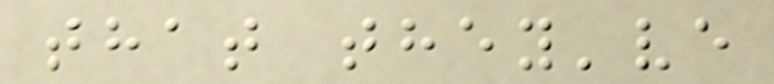that they've
